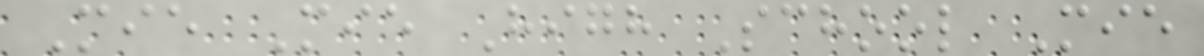Mie Mie High School Mie
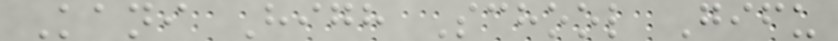Kani High School Gifu
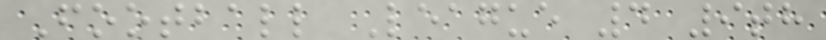Football League 4 9th
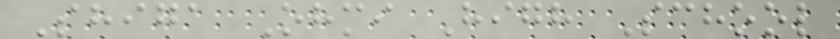Shiga Ohmi High School
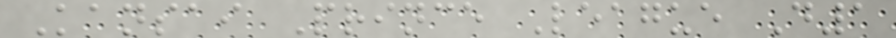Kansai Prince League D1
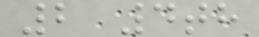2 4th
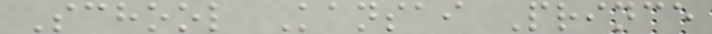School Kansai Prince
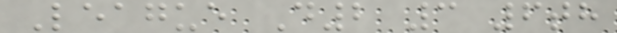League D2 3 6th
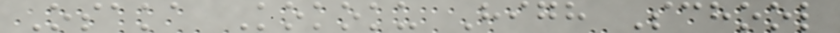Osaka Kokoku High School
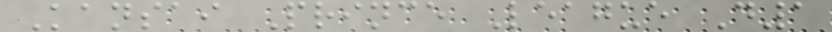Kansai Prince League D1
